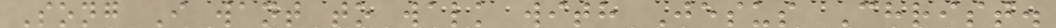Song I want to walk with Jesus Christ.
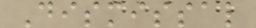Dismissal
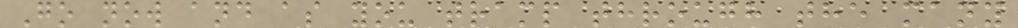Go now and as you tramp through the many
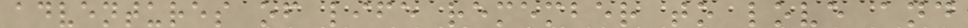adventures of life remember to love and
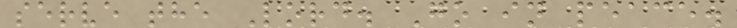serve the Lord. Go in peace.
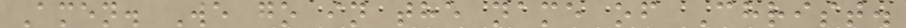Amen. We go in the name of Christ.
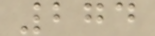274
